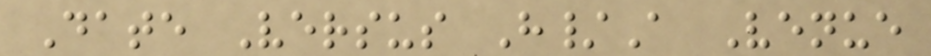Date Versus H/A Venue
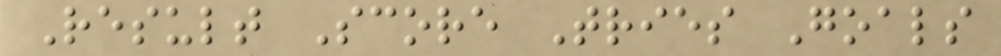Result Score Tries Goals
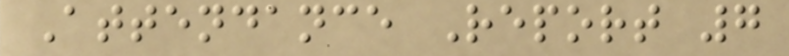Attendance Report 7
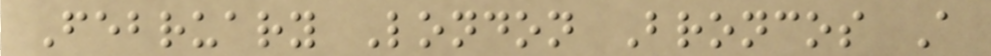February London Broncos A
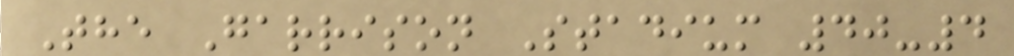The Garrison Stadium 40-4
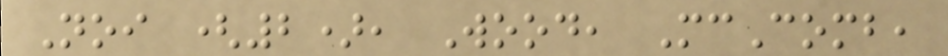Noi (2), Wood, McComb,
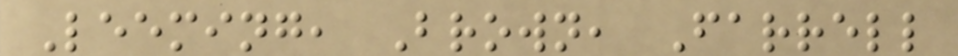Leeming, Brown, Farrell
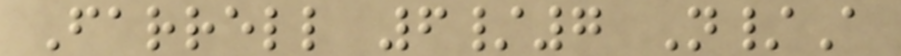Farrell 6/7 N/A
